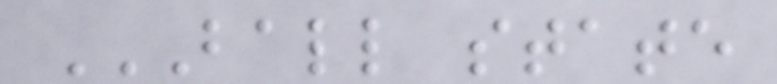BALL STATE
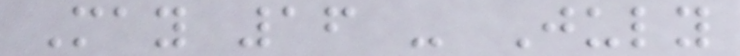May 16 - July
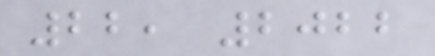22, 2022
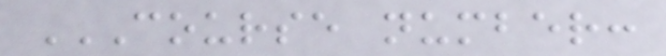COURSE NUMBER:
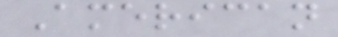American
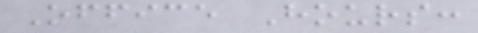Office Hours:
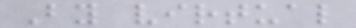By virtual
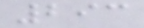293
